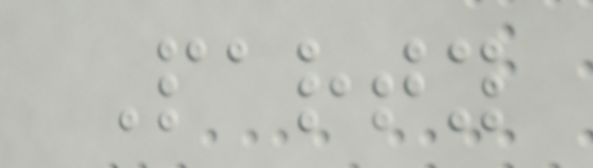Party
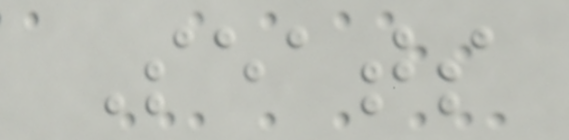Seats
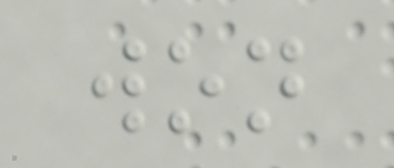won
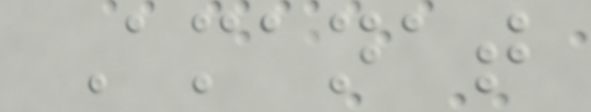Amanat
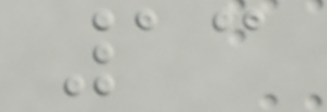13
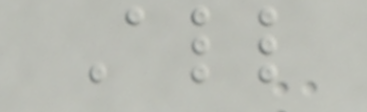All
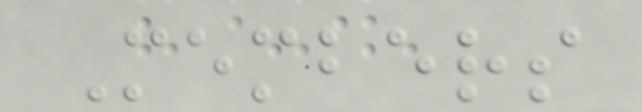Members
